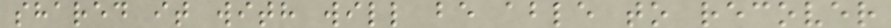shared it with will be able to recover
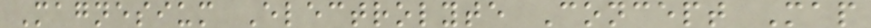Magnesium Electrolyte Concept Map
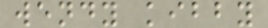wendy kibby
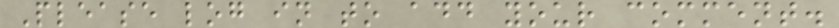Please log in to add your comment.
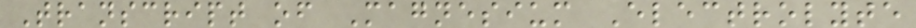Transcript of Magnesium Electrolyte
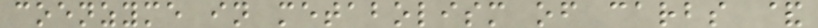coenzyme in metabolism of carbs &
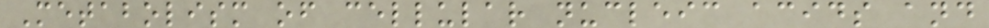Metabolism of cellular nucleic acids and
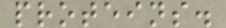proteins.
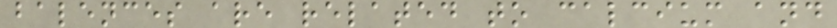balences are related to calcium and
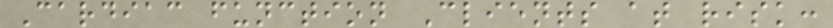Cardiac function Clients at risk:
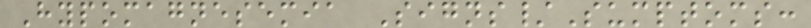Hypomagnesemia Signs/Sumptoms:
